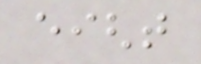eight
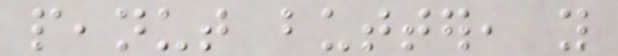peanut butter, you
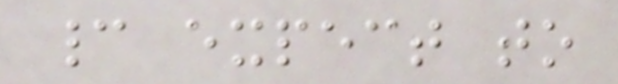cannot expect to
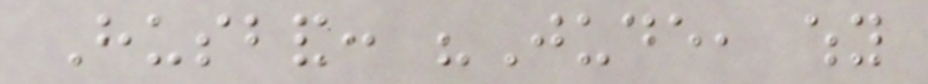Husband: "Jude, why
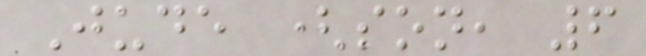Jude (son, 6
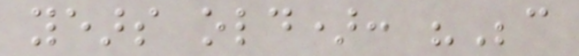years old): "Because
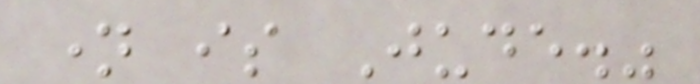name is Jude."
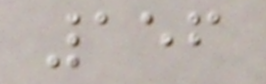156
